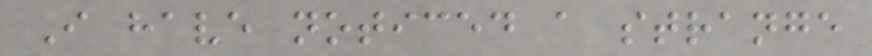I have noticed a strange
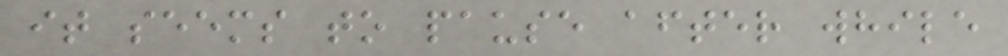it seems to pause after while
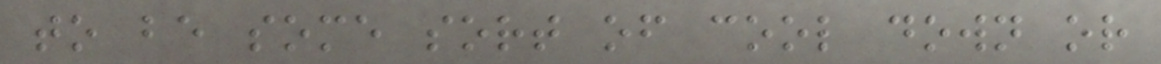to be some sort of cool down or
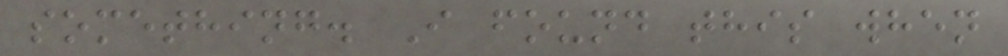something. I found this when
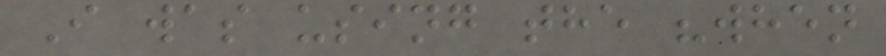I was using the "when
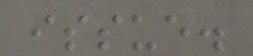issue.
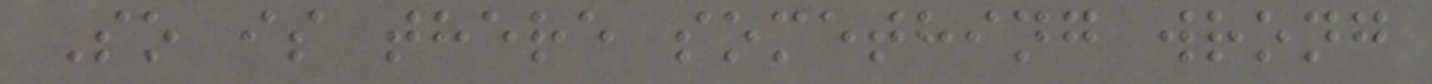So is there something wrong
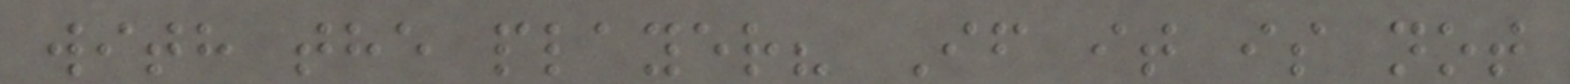with the player? If it is not
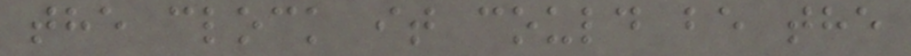the clock it could be the
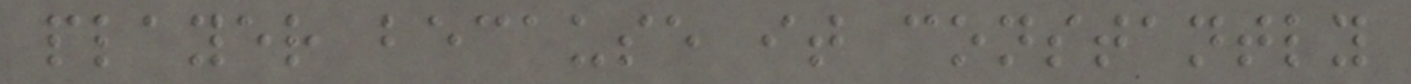player because it constantly
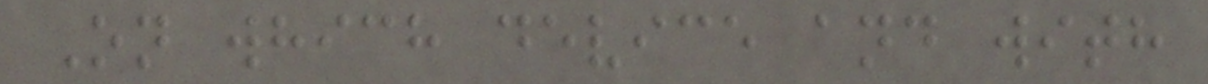On which device and with
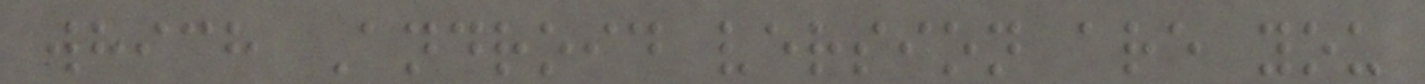which Android version are you
